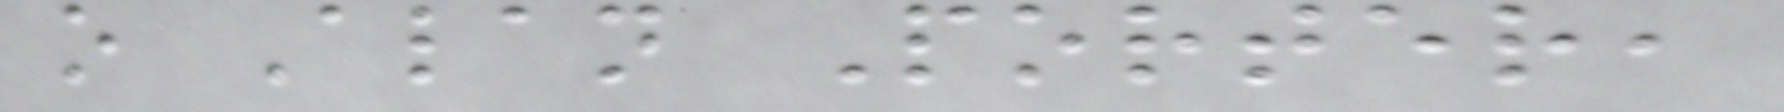o Alan Porter,
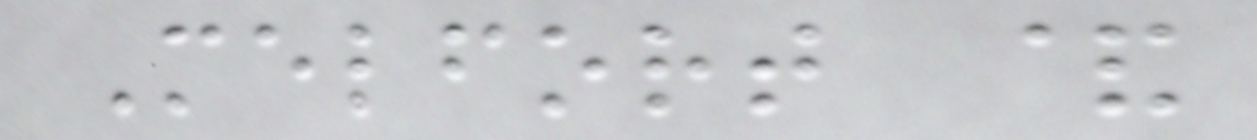Melfort &
